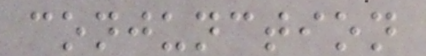conjunction
